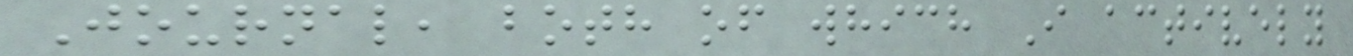Journal, both of which I actively
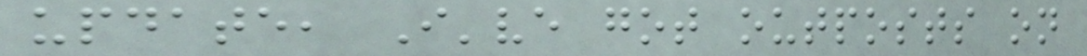update, I've got outposts on
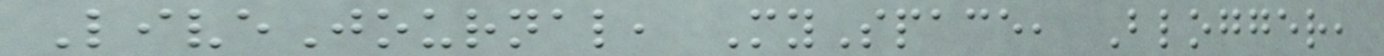LiveJournal, MySpace, Blogger,
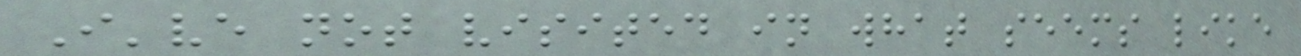I've not visited in what seems like
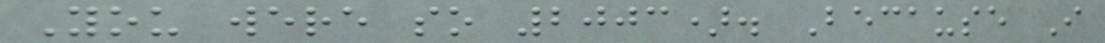You were so 2003). Because I
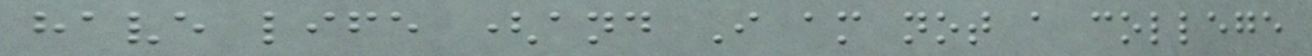have life (and I am not a college
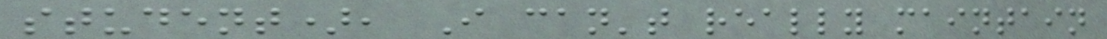student), I can't really maintain
